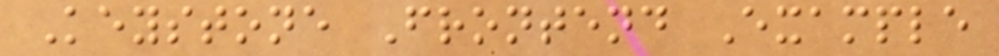Keystone Frontend Example
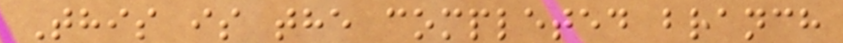This is the completed branch
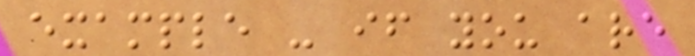example - if you are
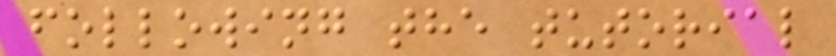following the tutorial
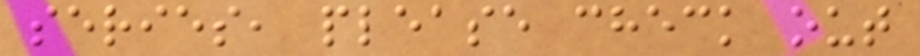series, please check out
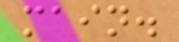main.
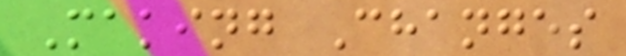Making Changes
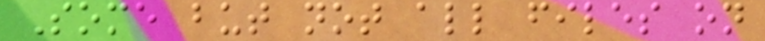Some but not all files on
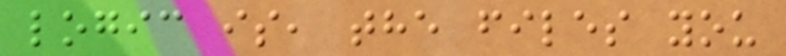logic is, the files you
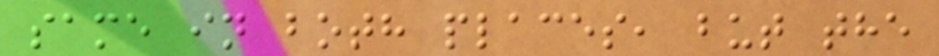same in both places, but the
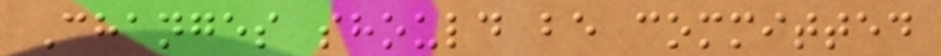Changes should be committed
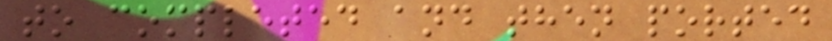to completed and then ported
